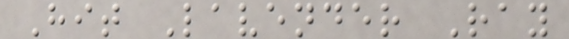Hit Lavender Ray
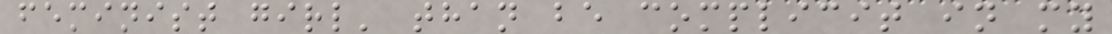feminist girl' than be complicit in my
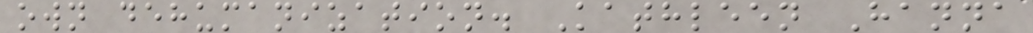own dehumanization. Kathleen Hanna
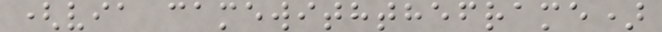(via camewiththeframe)
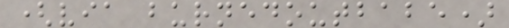(via burnedoutbabe)
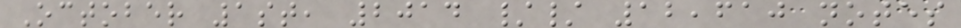October 1st, 2014 // 12,610 notes
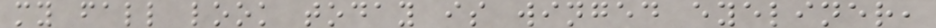my fall look today is winged eyeliner,
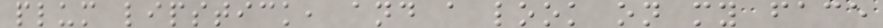plum lipstick, and a look on my face
